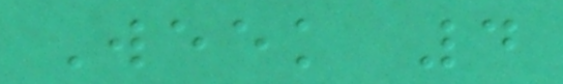Week 4
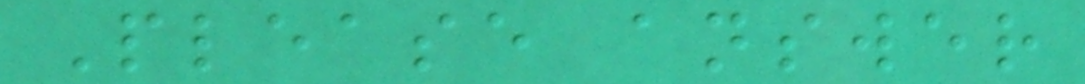Please answer
